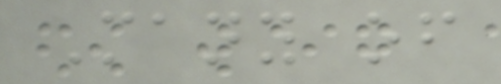Many of
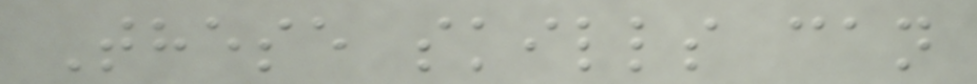These skills can
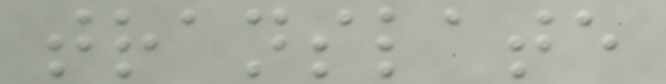translate
